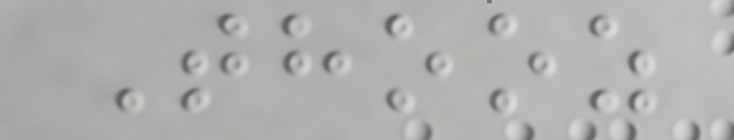Thooz
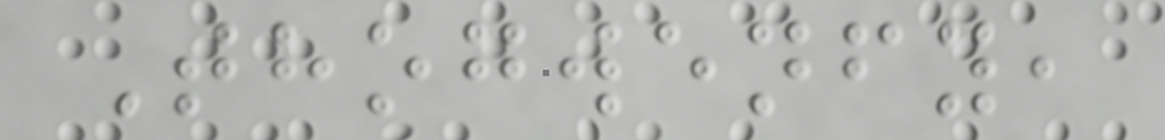Thogwenfy,
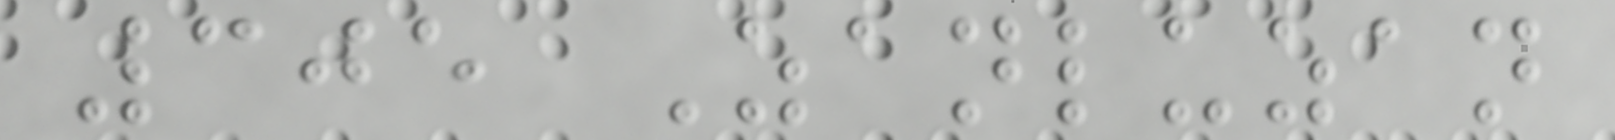305 Zanluzan
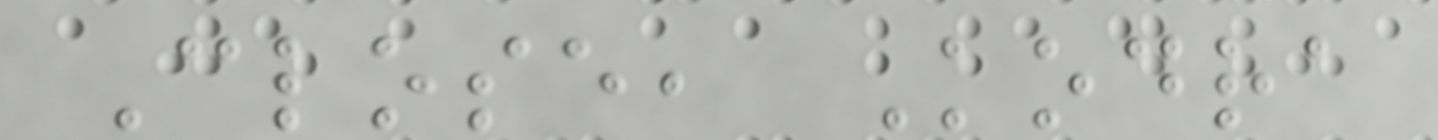Close, Kodra
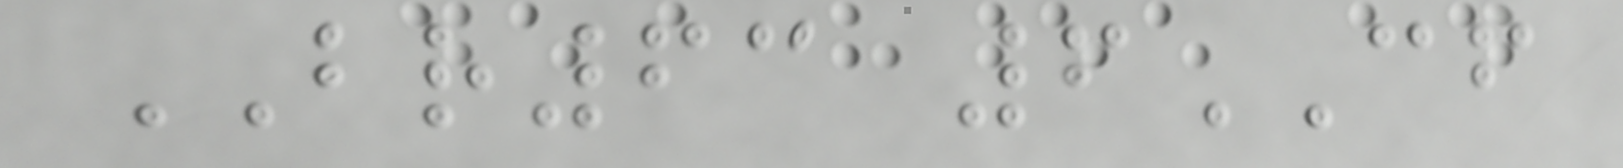BR63 6CF
